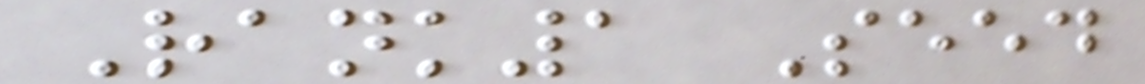Rank1 Seed
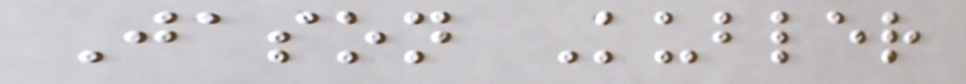Jason Kubler
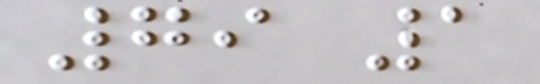79 1
